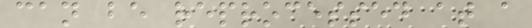can be reprocessed at a
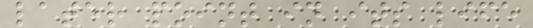later point in its life
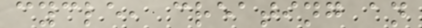cycle, creating an
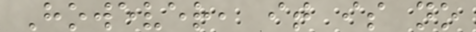However, it is no
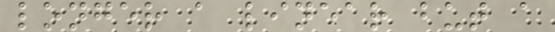longer a linear but a
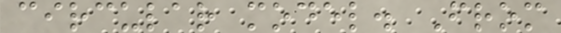circular model. From
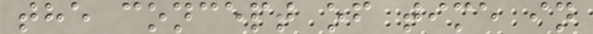the concept of time in
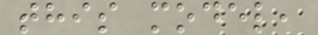this model,
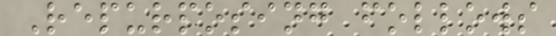Repurposing follows
